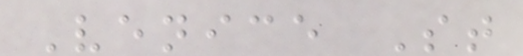Venice St
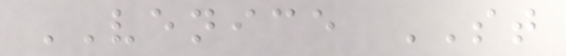VENICE ST
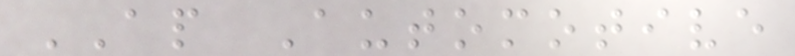AP Automotive
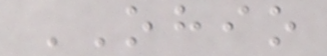OHIO
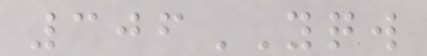306YQW
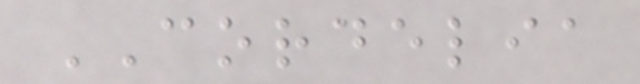CORDELIA
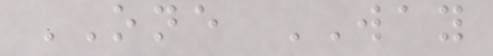ONE WAY
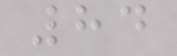84
